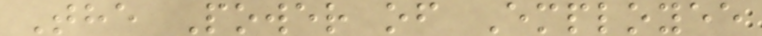The Power of Employee
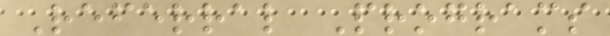Referral Programs
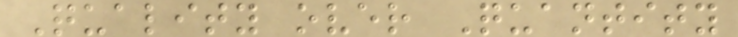Quality over Quantity
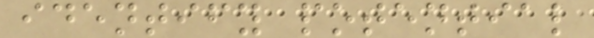identify potential
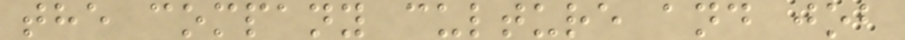the company culture and job
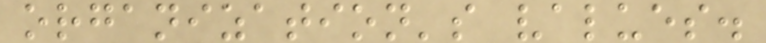organization's values.
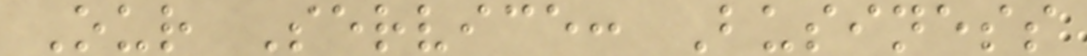Our Service: Business
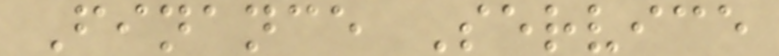Finance Service
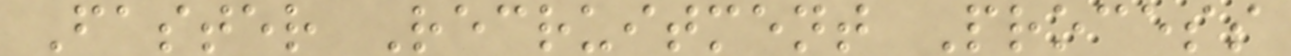Faster Recruitment Process
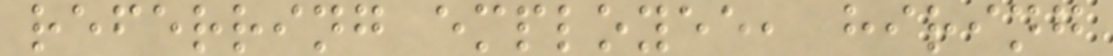referring employee, hiring
